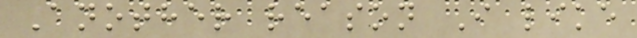Another reason I like
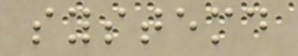systemd
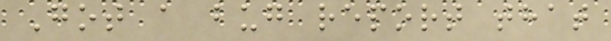Got a bug report that
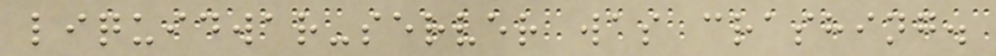liquidwar-server was crashing.
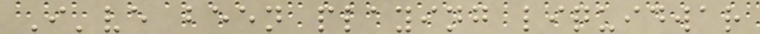I've been playing liquidwar
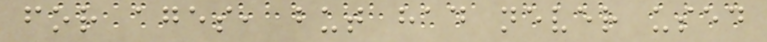for ages, but had never used
